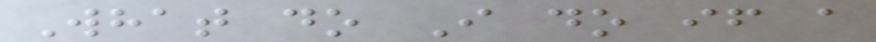What do I do if a
